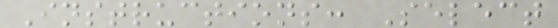Instructions: Select
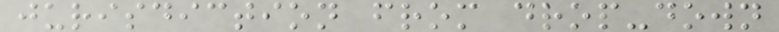jurisdiction from drop-down
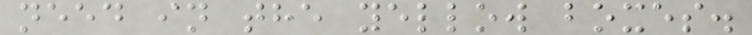need in the yellow boxes.
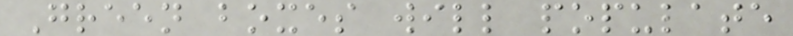Green boxes will populate
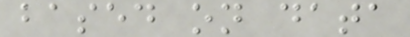based on data
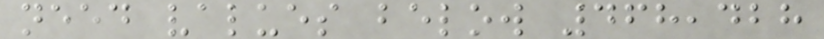need values below 468,428
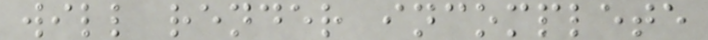will render incomplete
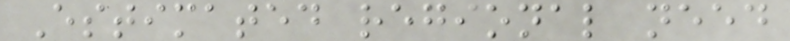Estimated regional need
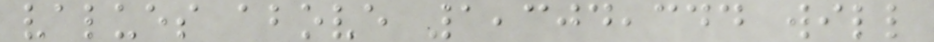values above 1,304,344 will
